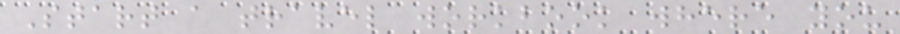Start a travel workbook where you
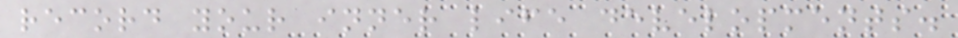record your inner life developments.
